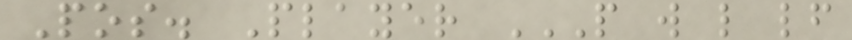Pos. Player P W L LF
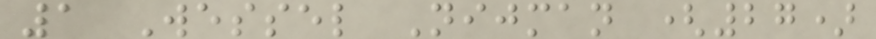1 Wessel Nijman (27)
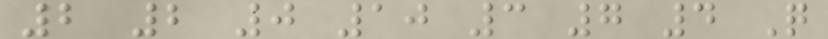2 2 0 10 3 7 4 Q
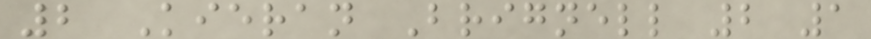2 Kieran Brignell 2 1
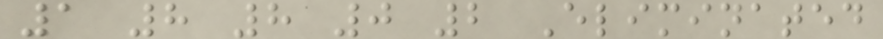1 8 8 0 2 Eliminated
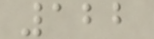122
